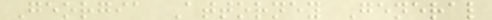Georgia Attorney General
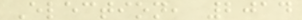Election, 2014
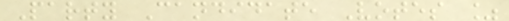Party Candidate Votes %
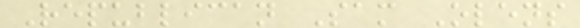Republican Sam Olens
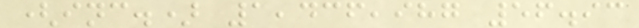(inc.) 1,436,987 56.93
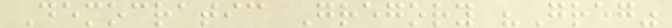Democratic Gregory "Greg"
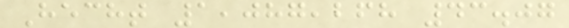Hecht 1,087,268 43.07
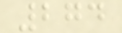274
